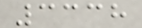3338
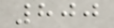800
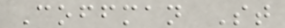Coffman St
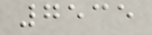7535
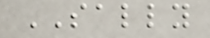SALLY
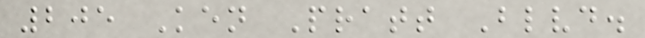205 Ken Pratt Blvd.
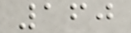160
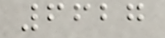6627
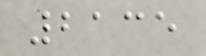2135
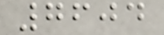7604
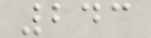243
